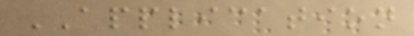APPLICATION
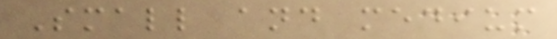Small and medium
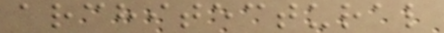architectural
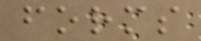forms
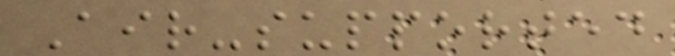Air-supported
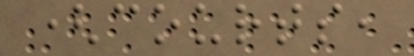(courts,
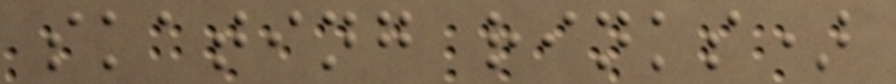skating rinks)
